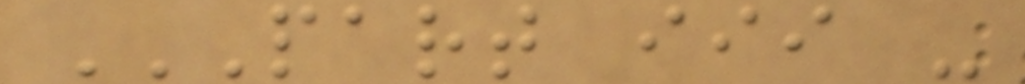PART III -
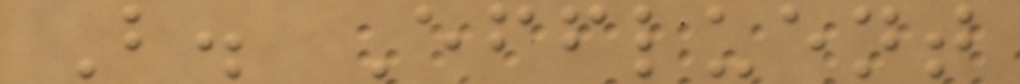B. Effluent
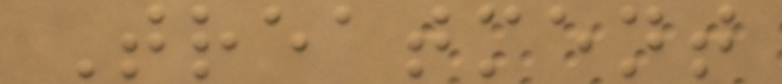Treatment
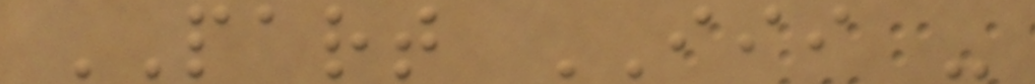PART III -
